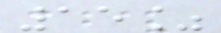15%
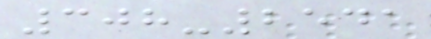308-2541
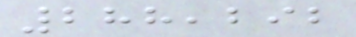288,292
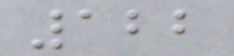122
